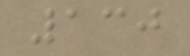130
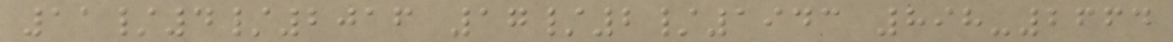11/4/2016 17/2/1943 898-2664
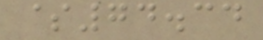$74.34
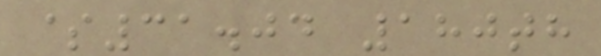$31.04 180th
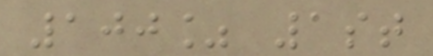100% 1st
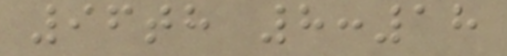96th 8:18
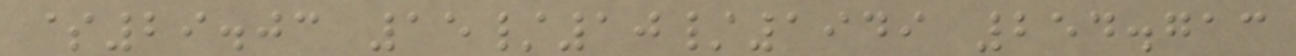$29.03 15/10/1949 254.713
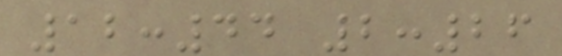12:44 2:26
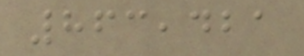863,421
